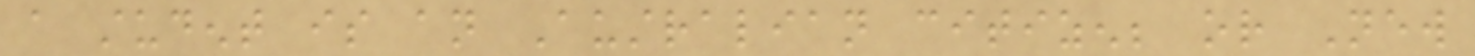a student is an Australian citizen; or New
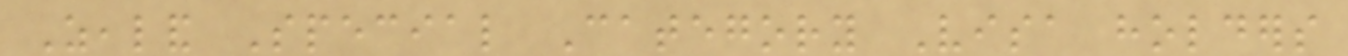Zealand Special Category Visa holders
